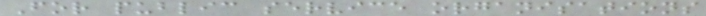For public service organisations
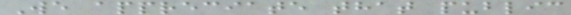We appreciate that public
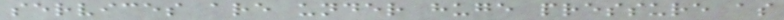services are under huge pressure as
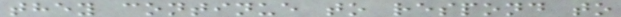they continue to respond to
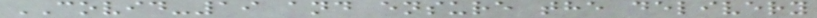COVID-19 and ensure the delivery
